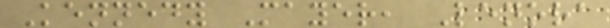Kennedy Mayer, Lenora
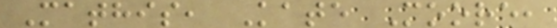Mathis, Kate Moore,
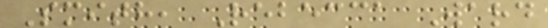Smith, Rebecca Ward
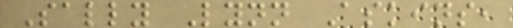Sally Lynn Askins,
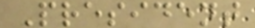President
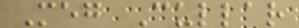Meg Cullar
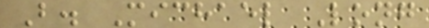B. Michael Long
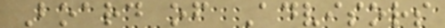Board of Advisors
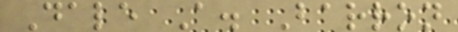Dale A. Barron
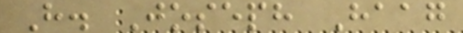H. Joseph Haag
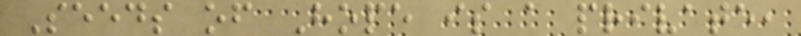Seeds of Hope is a private,
